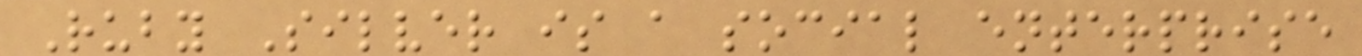Ruby Silver is a social enterprise
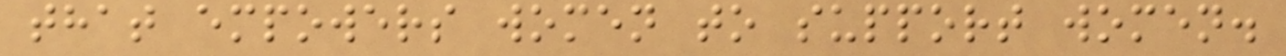that empowers women to support women.
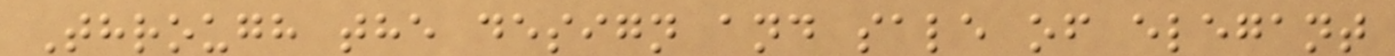Through the design and sale of elegant
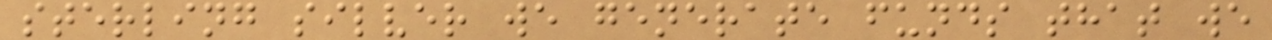sterling silver we generate funds that we
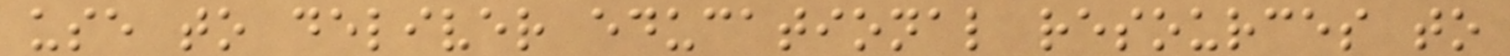use to deliver educational resources to
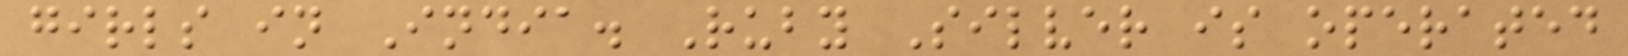girls in India. Ruby Silver is operated
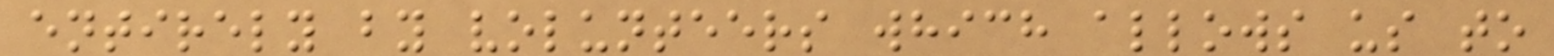entirely by volunteers which allows us to
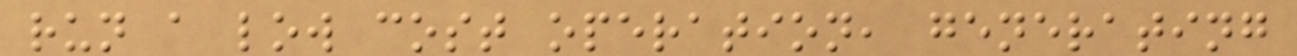run a low cost operation, generating
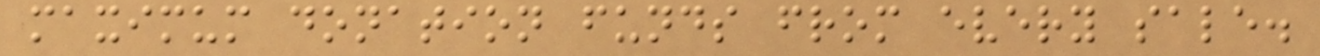maximum donation funds from every sale.
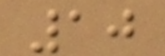10
